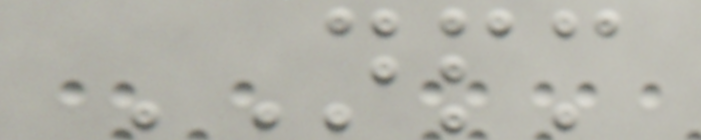NPM
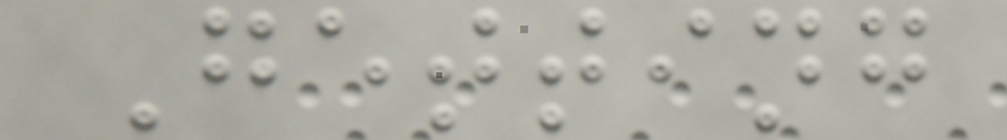Getting
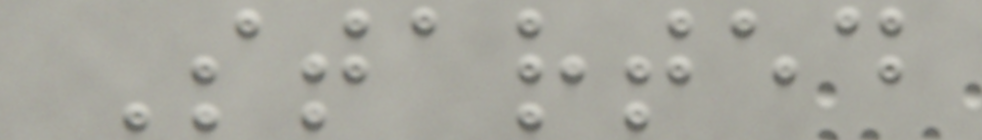Started
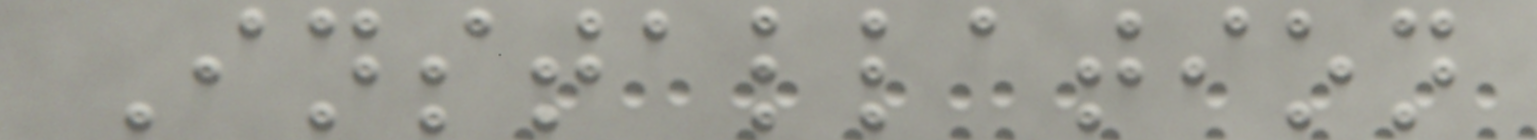Installation
